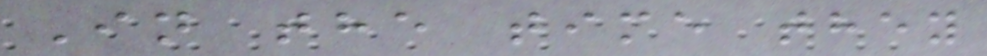In the time they
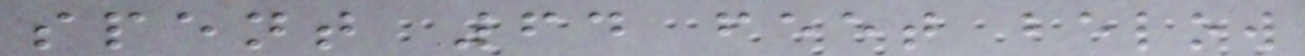spent 64 feet below
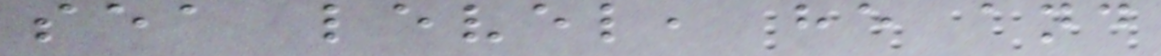sea level, he and
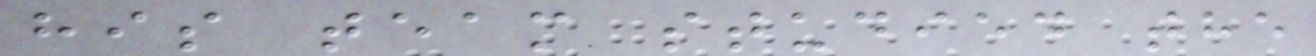his team studied the
